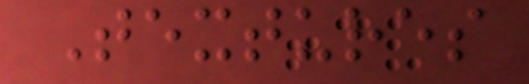Textures
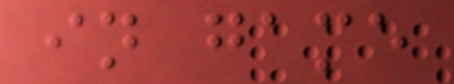in game
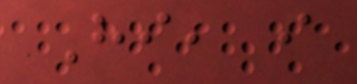Hi, i
